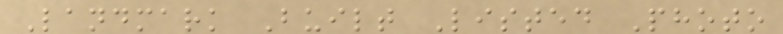Landmark Built Listed Photo
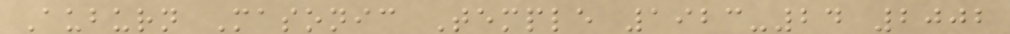Auburn Masonic Temple 1923-24 2002
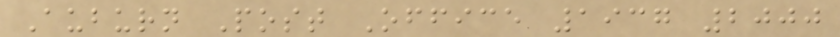Auburn Post Office 1937 2000
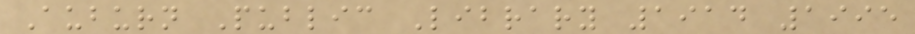Auburn Public Library 1914 1995
